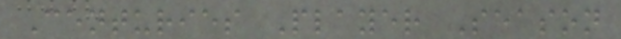Centuries Player Season
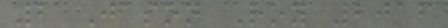2 Jason Roy 2016
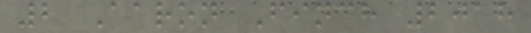2 Aaron Finch 2018
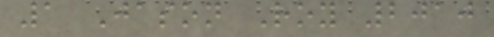1 Jason Roy 2010
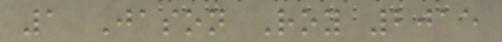1 Jason Roy 2015
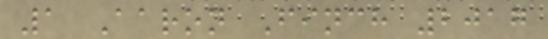1 Aaron Finch 2017
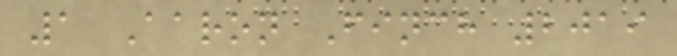1 Aaron Finch 2019
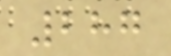287
